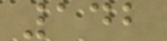142
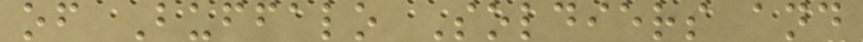of Buffalo Soldiers and
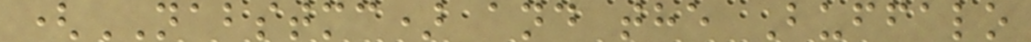(NABSTMC) and the Buffalo
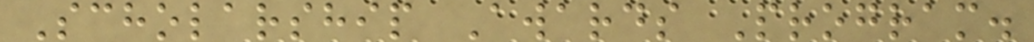Scholarship Awards Program.
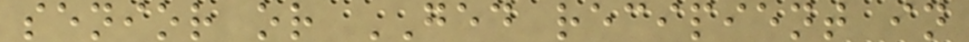senior or GED recipient in
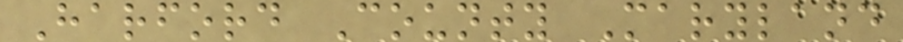Harford County Maryland
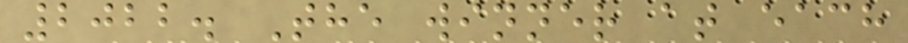2022. The winner at each
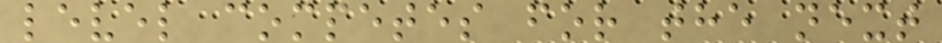level competes for the next
